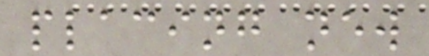placing new
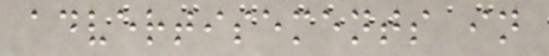advertisements in
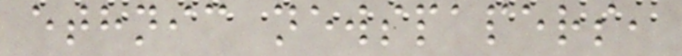ethnic newspapers,
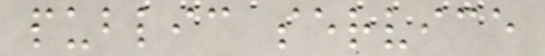public service
